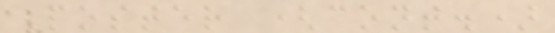Poster (cont.)
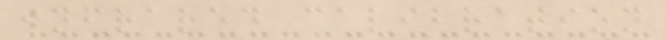infrared calibration
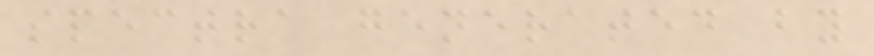spectra generated by
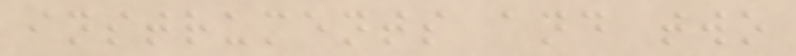instruments and two
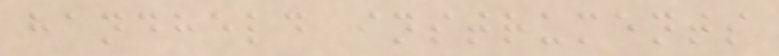handheld instruments
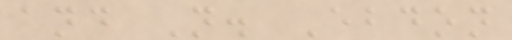and N. Ebdon
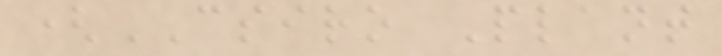(CSIRO Plant
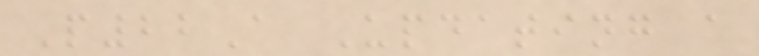P22A Updating a
